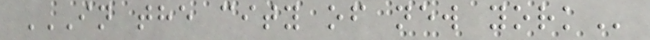IN THE CITY OF NEW YORK
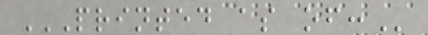PRINTED AS OF:
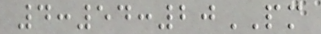4:54:20PM
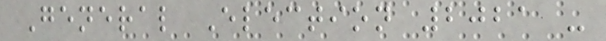General Election 2021 -
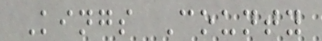Kings County
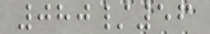080/56
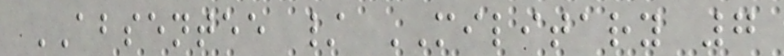ABSENTEE / MILITARY 7
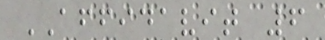AFFIDAVIT 6
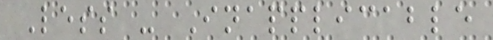Less - Inapplicable
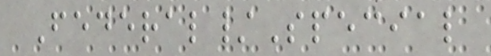Federal/Special
